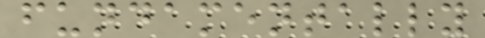fundamentally
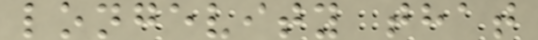longevity that
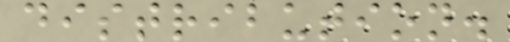distribution.
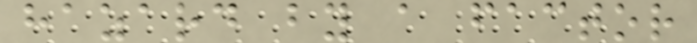hazard by a factor
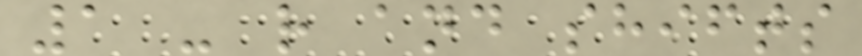1 - r and shifts
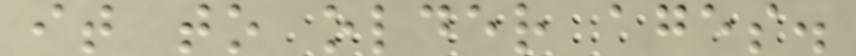it to older ages.
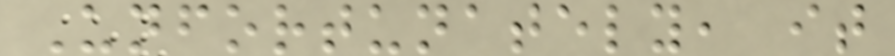Unfortunately, it
